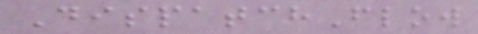DispatchFlow
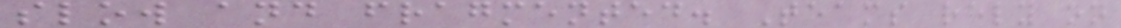slow and fragmented. Teams rely on
